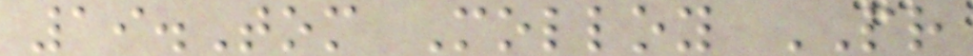19.Tom Molloy PR
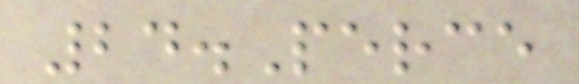24.Perce
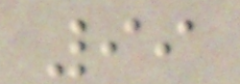99
